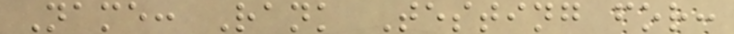Name: Rank Testing for:
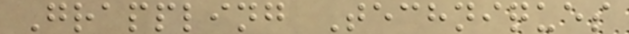Grappling Techniques
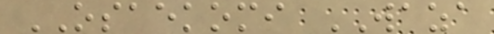OSAEKOMI WAZA
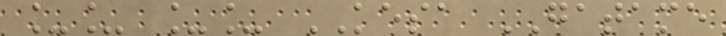__ __ KESA GATAME
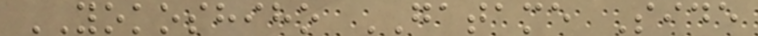YOKOSHIHO GATAME Side
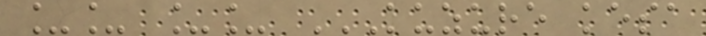__ __ KUZURE KESA
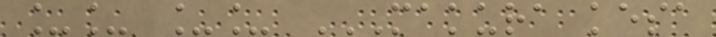__ __ MAKURA KESA
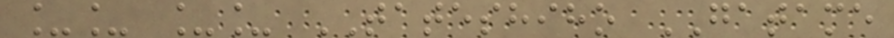__ __ TATESHIHO GATAME
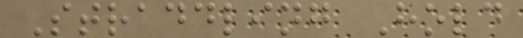Straddling Hold
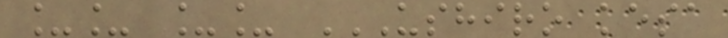__ __ USHIRO KESA
